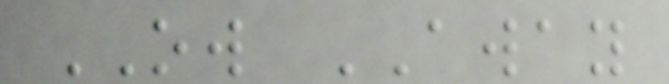OW AWAY
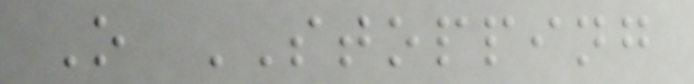O STOPPING
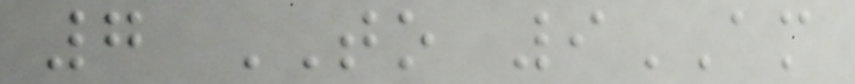7 TO 9AM
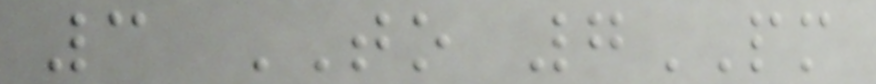3 TO 7PM
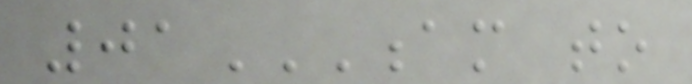01AM TO
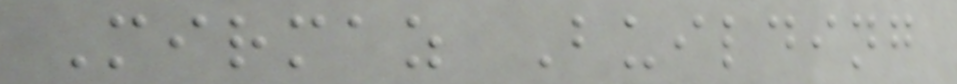Mirmaz Building
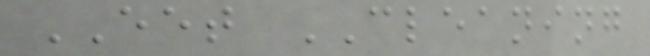EET CLEANING
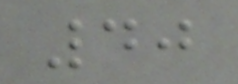40
